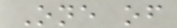One of
